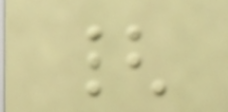{
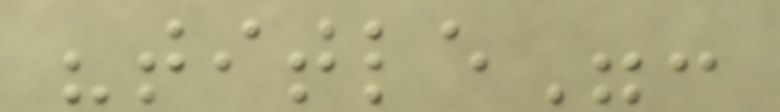"title":
